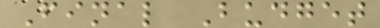Final Budget
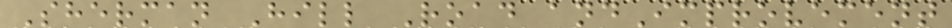Sherman Hill Road andImprovement
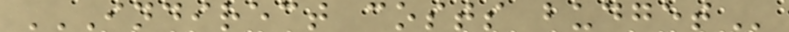INDIRECT COSTS BUDGET
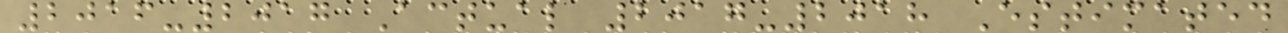2016-2017 Actual 2017-2018 Estimated
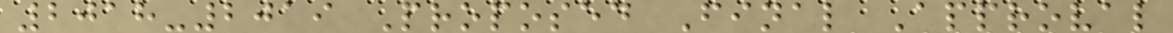2018-2019 Proposed Final Approval
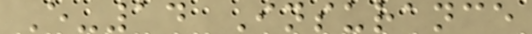E-14 Insurance
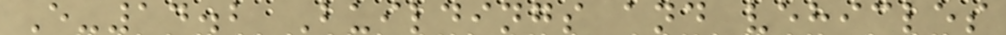E-14.2 Buildings and vehicles
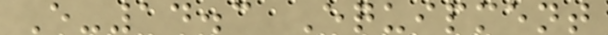E-14.3 Equipment
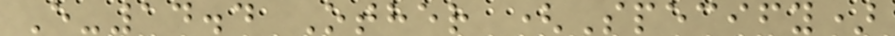E-14.4 Other (Specify)
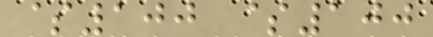$100 $100
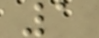1
